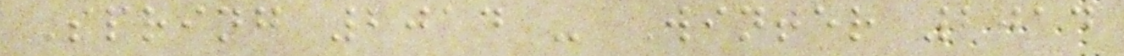Spring 2014 - Winter 2014
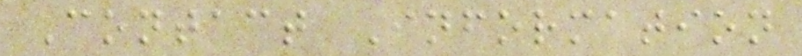Contact Information
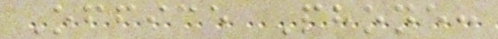Office Phone:
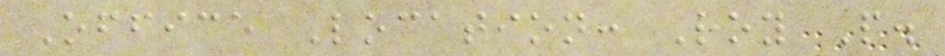Office Location: Roy P.
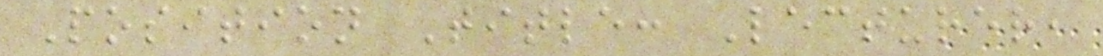Position Title: Lecturer,
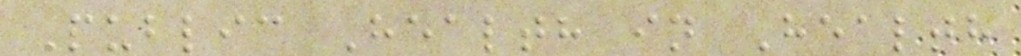Public Health in Health
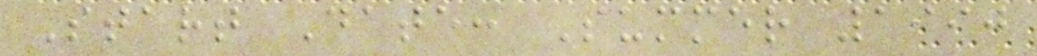Start Date: Summer 1990
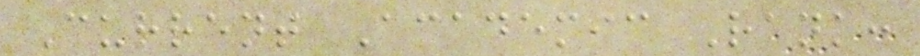Current Academic Rank:
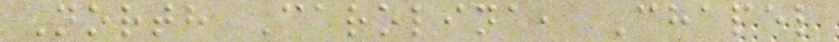North Carolina, Chapel
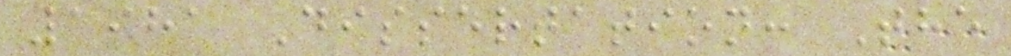1981 Dissertation: The
